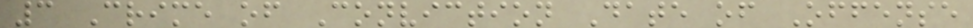3 Crime of Conviction Date of Offense
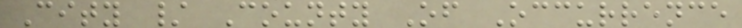City / County Of Occurrence
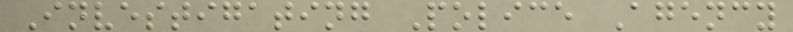Investigating Police Agency
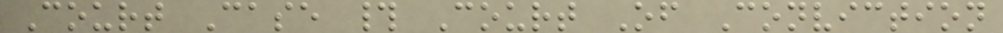Court Case # Court Of Conviction
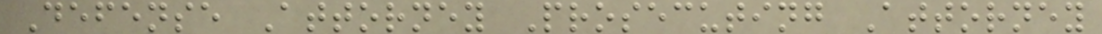Defense Attorney Prosecuting Attorney
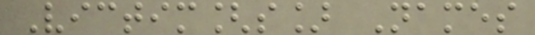Victim[s] Names
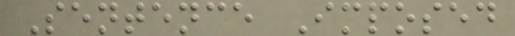Sentence Imposed
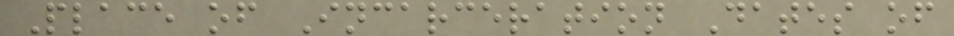Place of Incarceration Dates of
